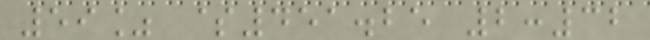59% $451.25 2:32
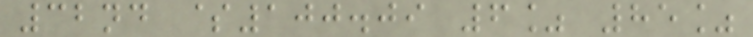32nd $100.09 6% 85%
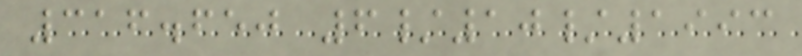316.650 6/10/1993
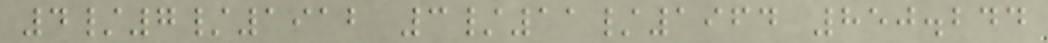4/7/1912 3/11/1964 850.244
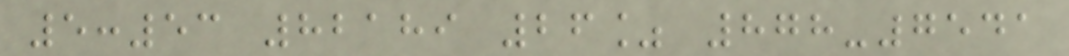5:53 82189 26% 878-7541
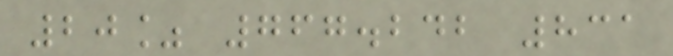20% 767.242 831
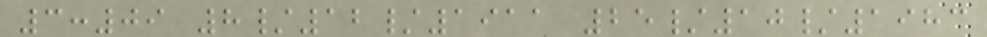3:09 8/12/1911 25/10/1983
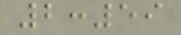2:59
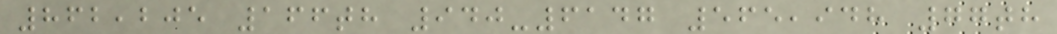862,205 166th 940-6147 565,948 77th
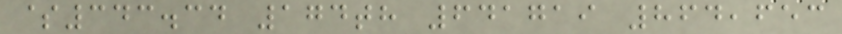$343.34 174th 641719 864,653
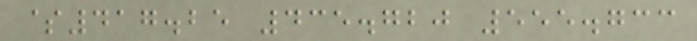$417.25 435.720 555.733
